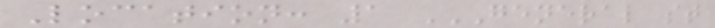Location: 1 GENERAL ST
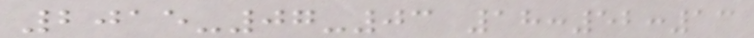2015-07-03 18:52:13
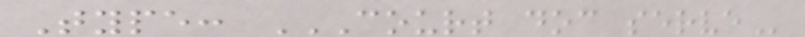Type: COURT DOC SERVE
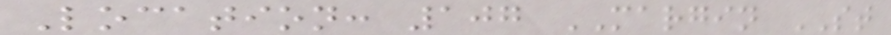Location: 107 MARGIN ST
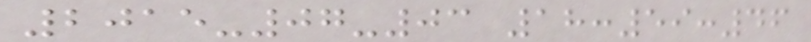2015-07-03 18:59:46
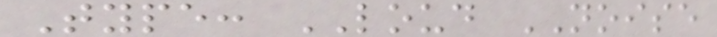Type: LOUD NOISE
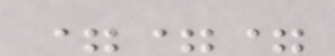===
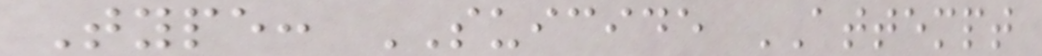Type: SUICIDE ATTEMPT
